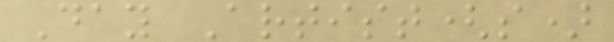Day Artist(s)
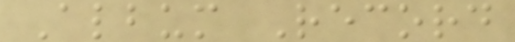Album Record
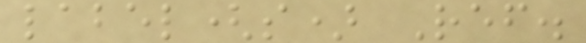label(s) Ref.
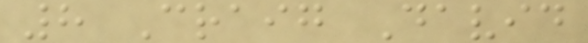8 Craig David
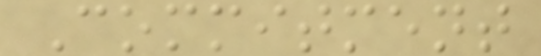Commitment
